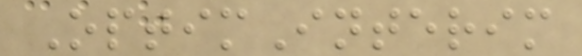OptimInterim
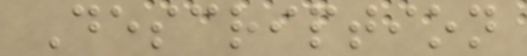Description
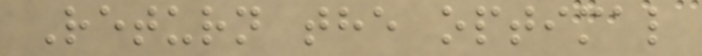Return the optimal
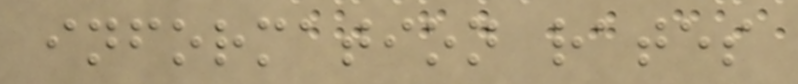information rates
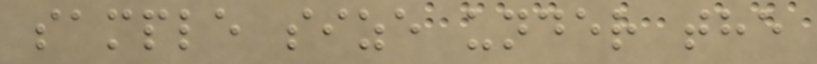sample size under the
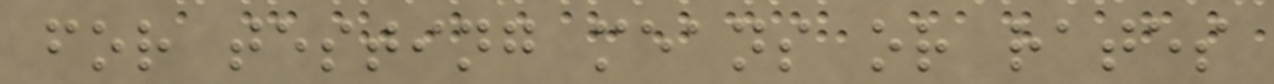for testing means or rates
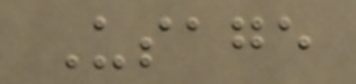Usage
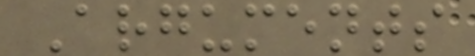Arguments
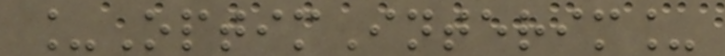_OptimInterim_
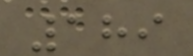189
